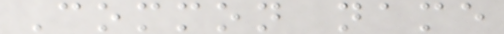Common name
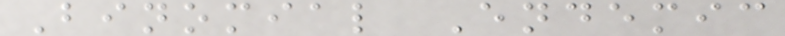Binomial Endemic
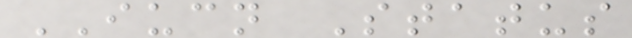IUCN Status
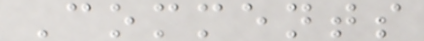Comments
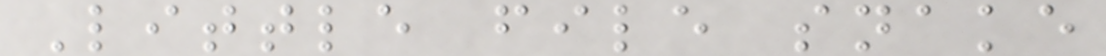Little file snake
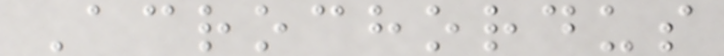Acrochordus
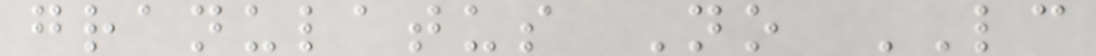granulatus No LC
